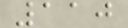110
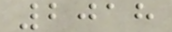2018
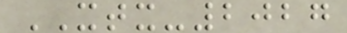XTX-2027
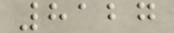8127
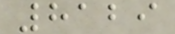8129
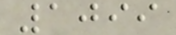1099
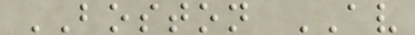BOSTON AV
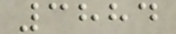3884
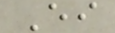Ei
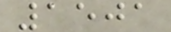1501
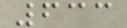633
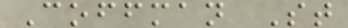Coffman St
